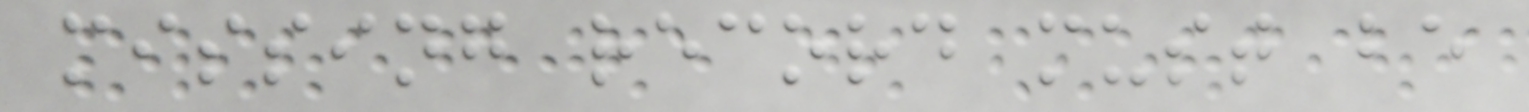missing record must be
